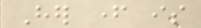Her father is
